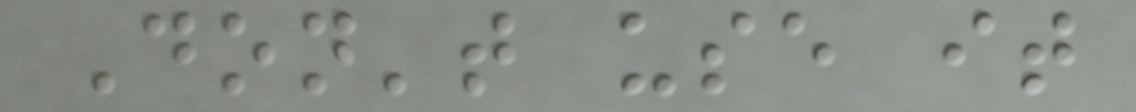Don't use it
